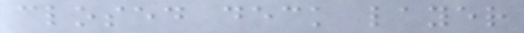closed deck layer
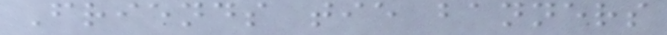Friends tie banners
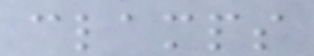clamps
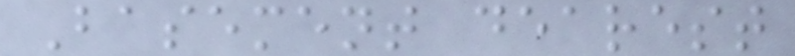Basement dearest
